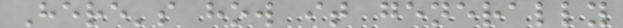Here's how it generally
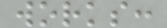works:
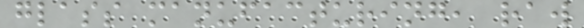glass manufacturing, raw
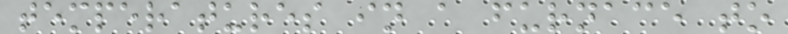temperatures in a furnace to
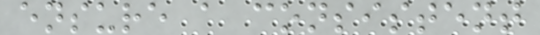ensure a consistent
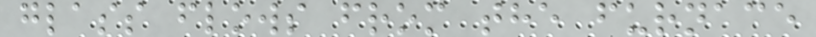glass flows from the furnace
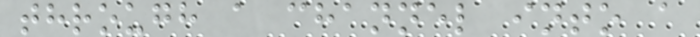through a channel into a
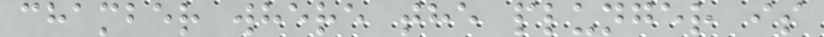chamber where the plunger is
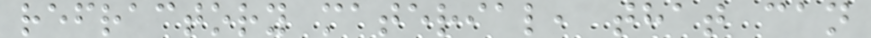refractory material, that can
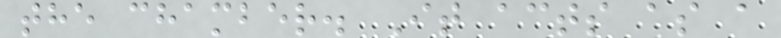the chamber. It acts as a
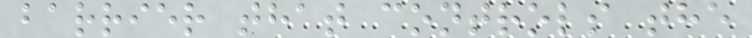barrier that controls the
